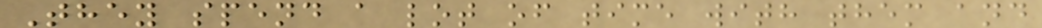They spend a lot of time with them and
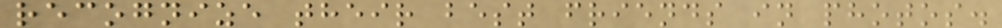recognize their best friends in photos.
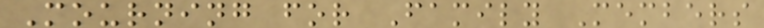Mourning for Family Members
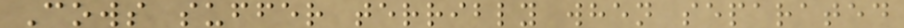Cows suffer terribly when separated
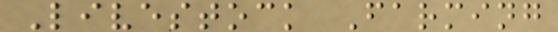Livestock Farming
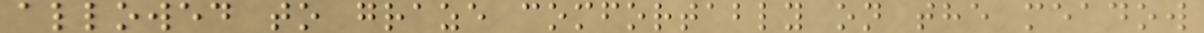allowed to graze comfortably on the meadow
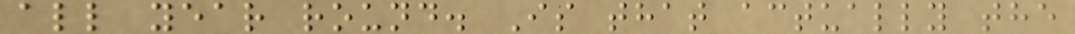all year round. Is that actually the
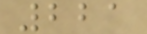221
